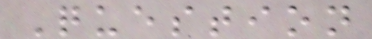Question
